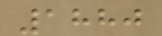1880
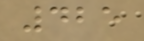425
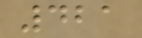421
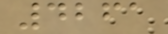4261
